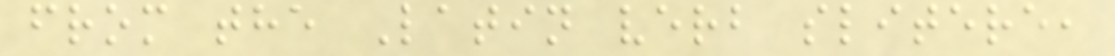from the Latin verb slitere,
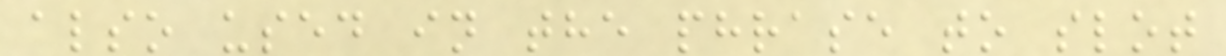also used in the phrase to slot
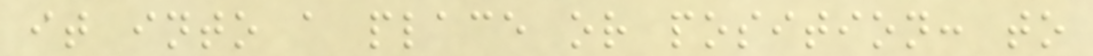it into a place or position: to
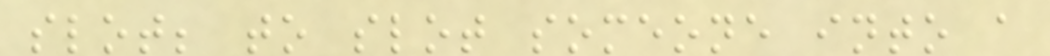slot; to slot someone into a
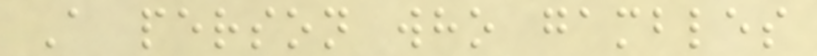A person who gambles
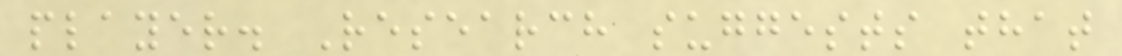player. Research suggests that
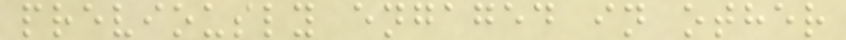previously engaged in other
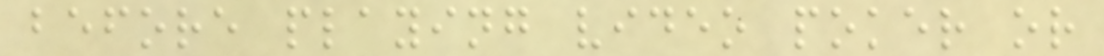before playing video poker or
